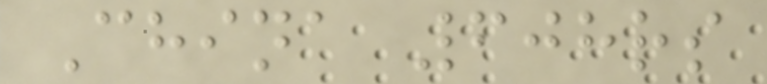China 608rs
